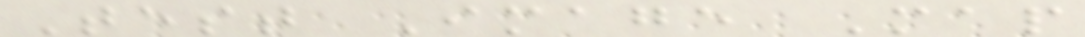Test Image Map
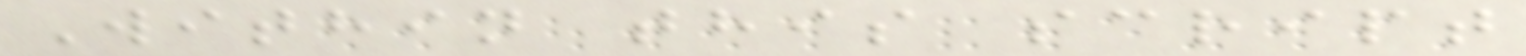Within this script
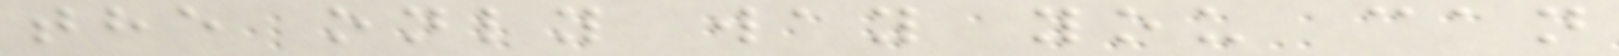the only way you can
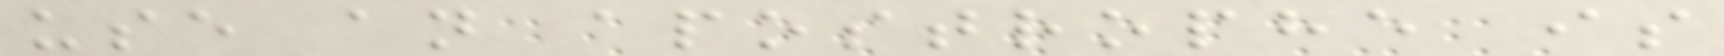use an apostrophe is
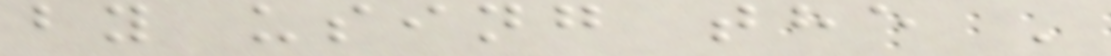by using the '
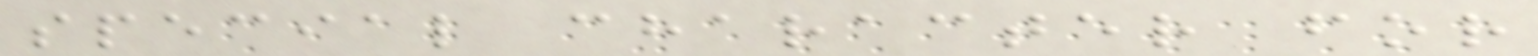special character for
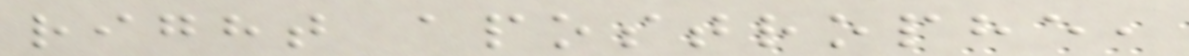right apostrophe,
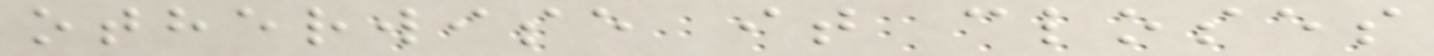otherwise it closes
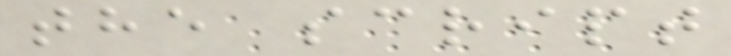the script
